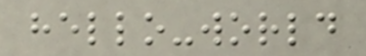hello-world
